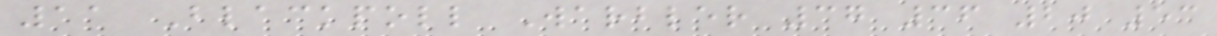11 Blackpoll Warbler 37 36 20 53
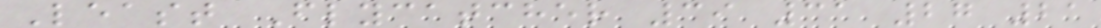Least Flycatcher 39 31 27 21
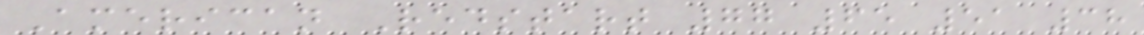American Redstart 77 65 51 38
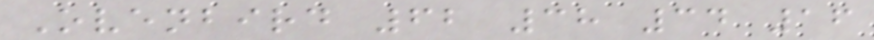Ovenbird 62 38 34 16
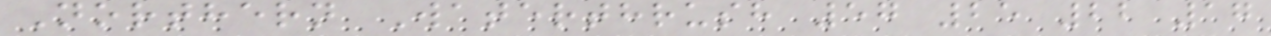Northern Waterthrush 57 25 22 17
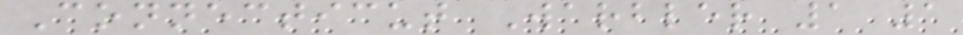Connecticut Warbler 1 1
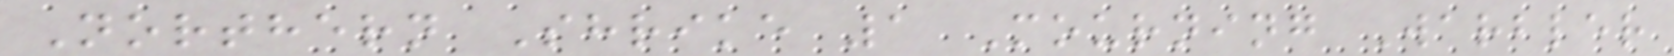Northern Shrike 1 Mourning Warbler
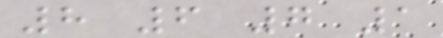8 6 7 1
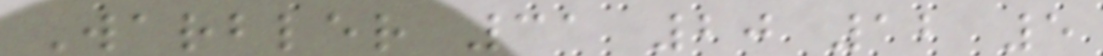Warbler 31 20 12 5
